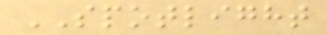SPOTLIGHT
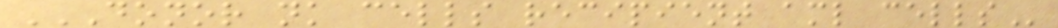DONOR NK CELLS RECIPIENT AML CELLS
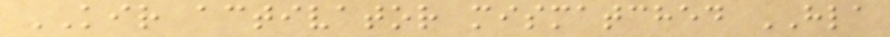KIR activator mismatched HLA
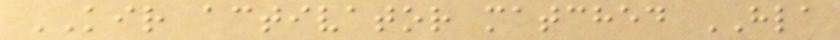KIR activator matched HLA
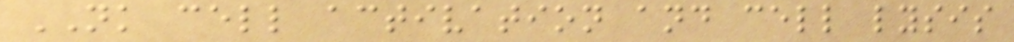NK cell activation and cell lysis
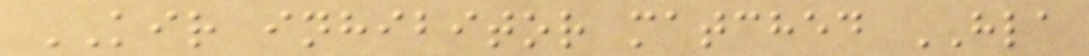KIR inhibitor matched HLA
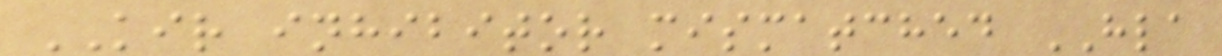KIR inhibitor mismatched HLA
